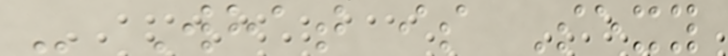- What is Sexy
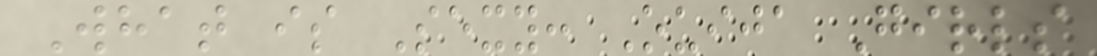What is Sexy: Ouija Girls
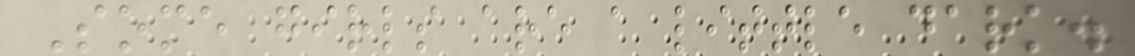Some girls are a little dark.
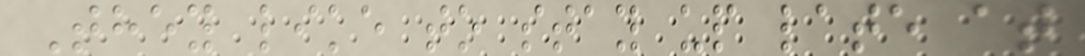They like to stay up late at
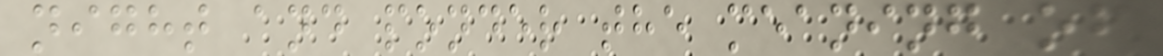night and ponder the meaning of
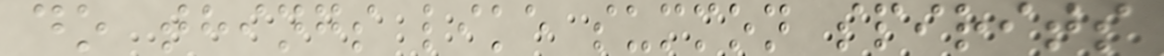do things like summon spirits
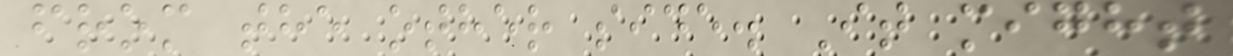from the other side. It might
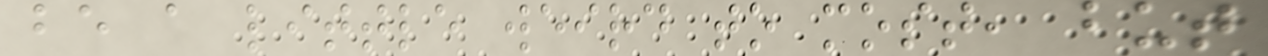be a little weird to most, but
